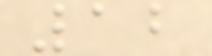12
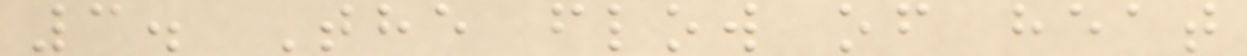3. The flow of heat
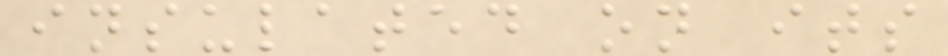insulated on its
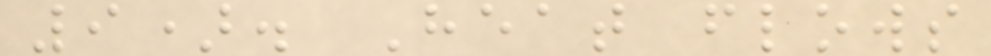9). Heat flows
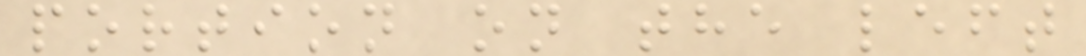portion on the left
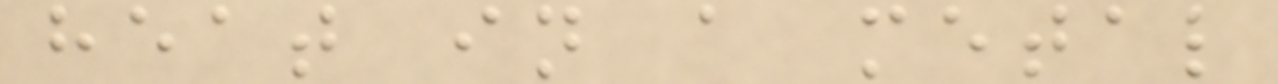heat in a metal
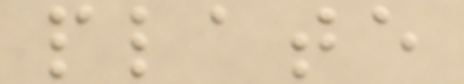plate
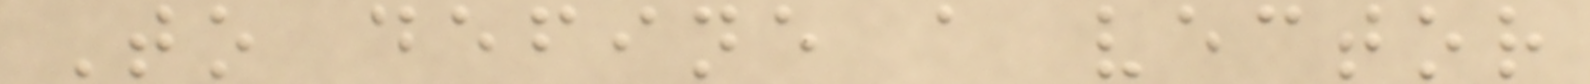To define a vector
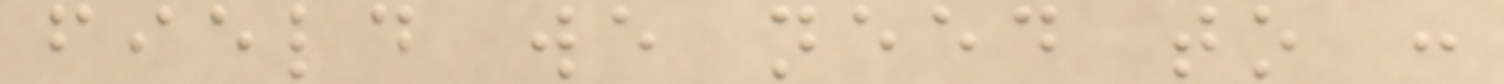field we need to :
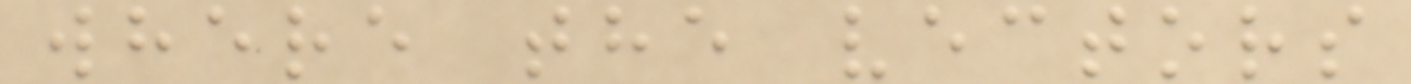where the vectors
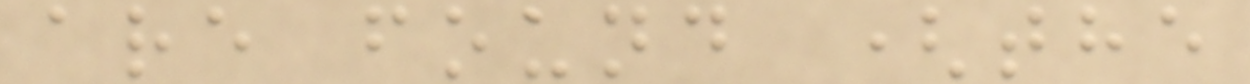are found (the
